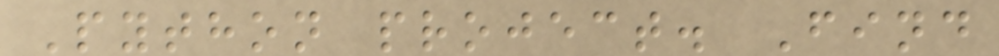Python project. Find
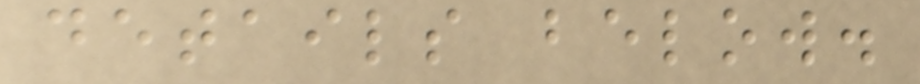details below.
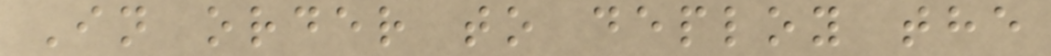In order to deploy the
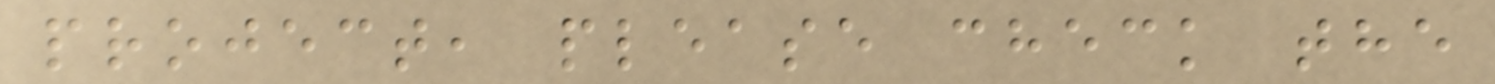project, please check the
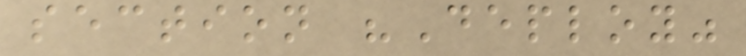section "Deploy"
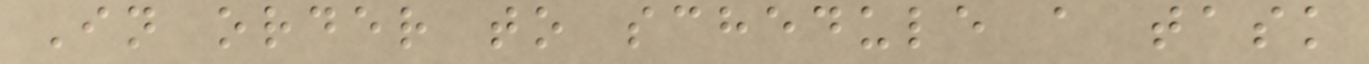In order to schedule a task
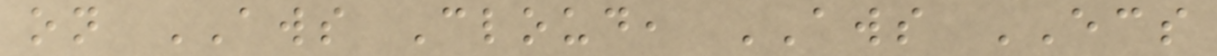on AWS Cloud, AWS ECS
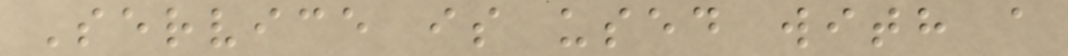Service is used with a
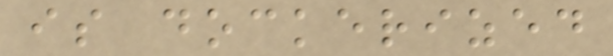is dockerized
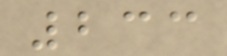233
